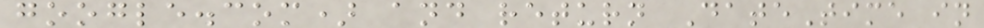google.com) and return DateTime in
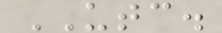UTC.
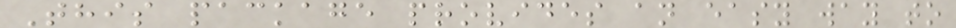This package provides an easy way to
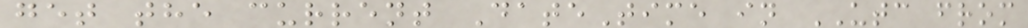get the current DateTime in UTC from
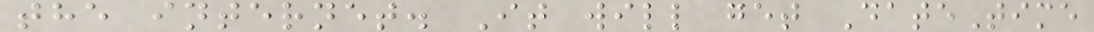the internet. It will get DateTime
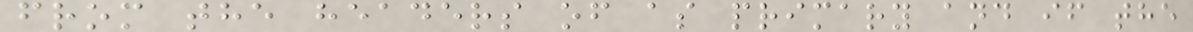from the headers of as primary and if the
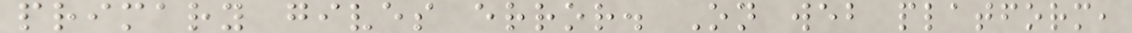primary gives error. On web platform,
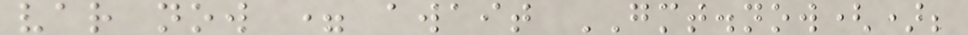var now = await GMT.now();
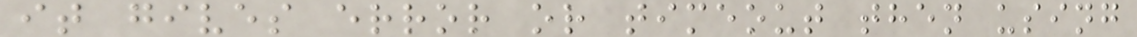it gives error or timeout then using
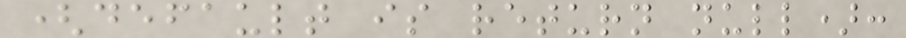(default is return null):
